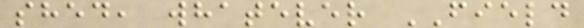shed, whatever FIELD
